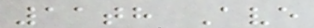11th Ave
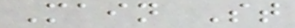Main St
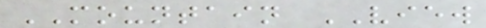MOUNTAIN VIEW
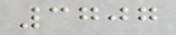3707
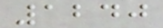1240
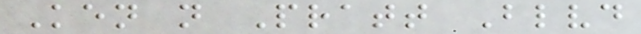Ken n Pratt Blvd
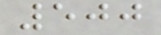500
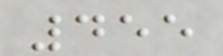455
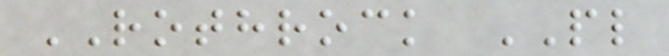ROTHROCK PL
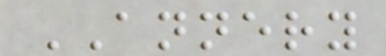ANNERY
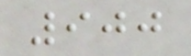900
